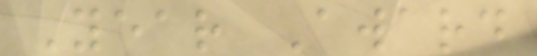Year Award
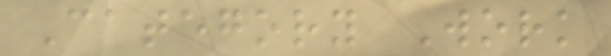Category Work
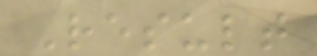Result
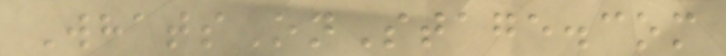WhatsOnStage.com
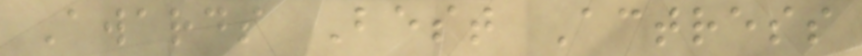Awards Best Actress
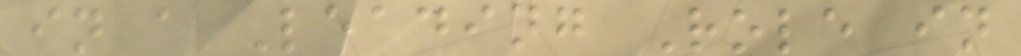in a Leading Role in
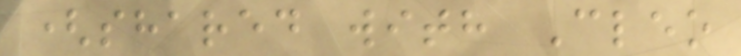(shared with Cleo
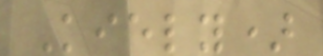Kiely)
